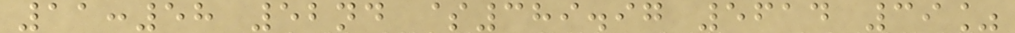11:58 52nd $389.97 5614 39%
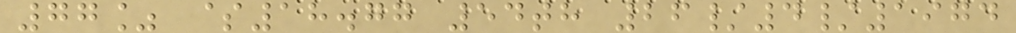77% $18.77 54th 26/4/1974
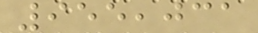955,031
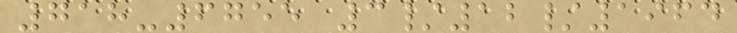718-6755 3/12/1964
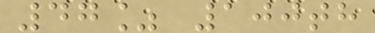47% 100th
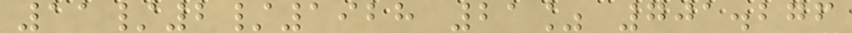11/2/1928 21% 701.276
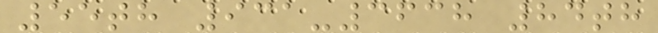55th 931-3638 84th
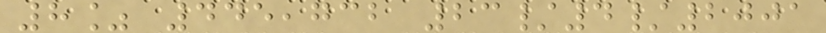8% 445,732 23/4/2001
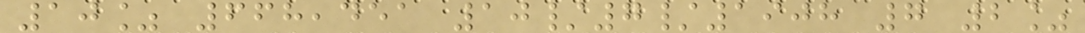10% 668,451 10/7/1908 7 2%
